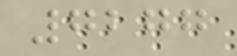7277
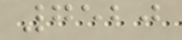7520
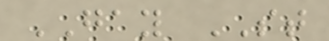GAY ST
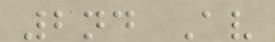2nd Av
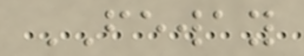FEWAY
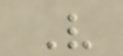V
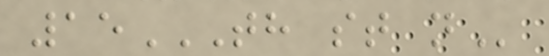15TH ST N
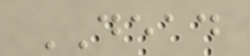DEAD
